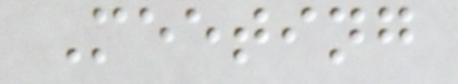Meeting
